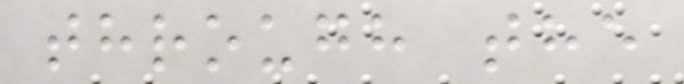through the
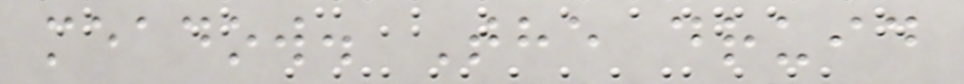meadow. The druid
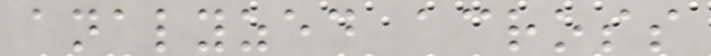analyzed across
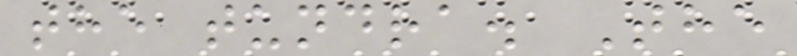the tundra. The
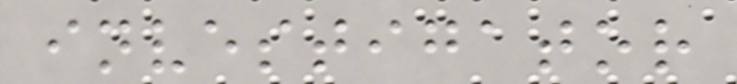investigator
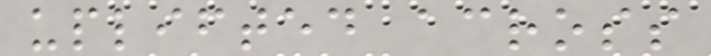uplifted across
